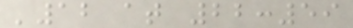'12 at 22:59
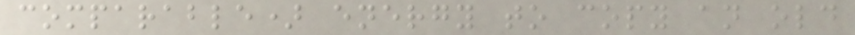comparable) energy to copy an old
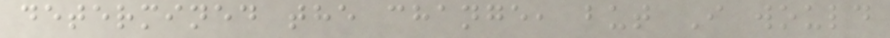determined the change, but I would
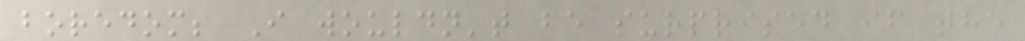boredom; I wouldn't be surprised if the
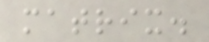matrix.
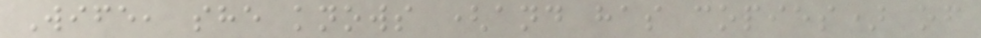Wife, she knows (and has copies) of
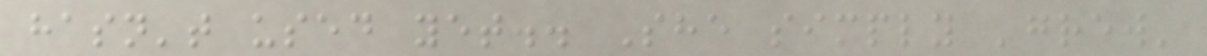hasn't used yet.. She simply 'grew'
